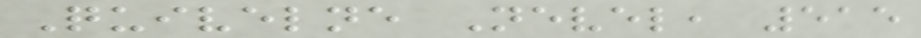Quivelne Nevel, 515
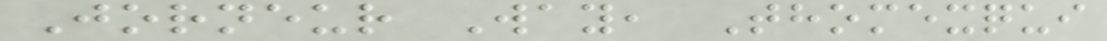Jorneur Way, Thomexqui
